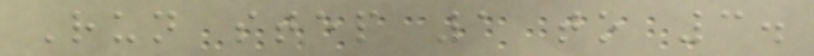Run step 1 to 3.
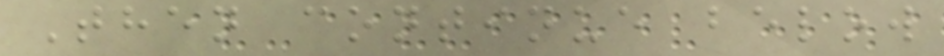Then continue below
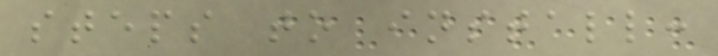steps to install:
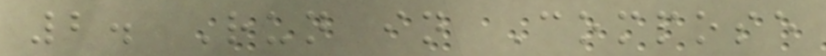2. Run in Compose
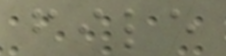file
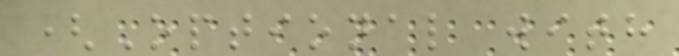(Optional with
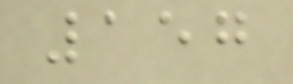157
